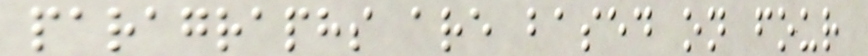paragraphs are based on four
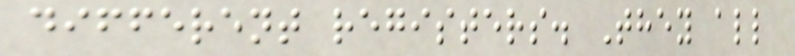different registers. They all
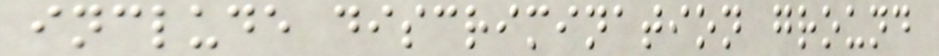include discrimination ground
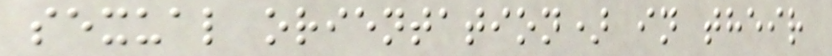sexual orientation) in their
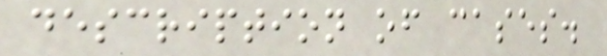description of cases.
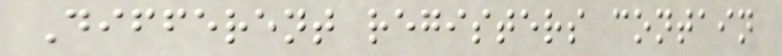Different registers contain
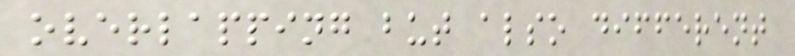overlapping but also different
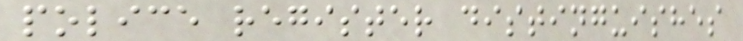police register distinguishes
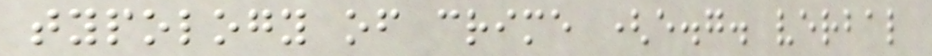typology of crime (e.g. verbal
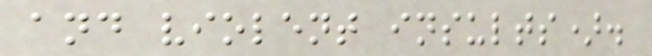and violent insults).
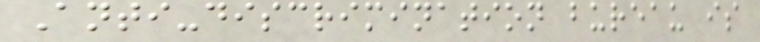Anti-discrimination bureau is
